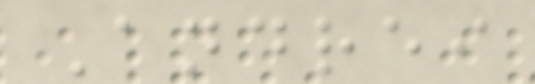Andrei
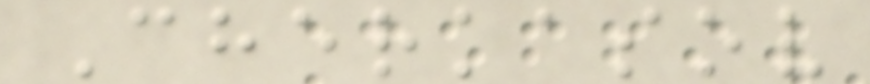Cherkasov
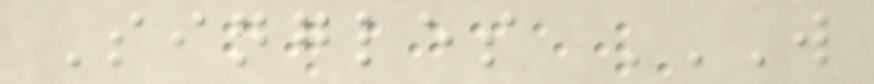Singles W
